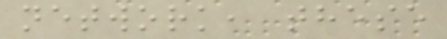network, these
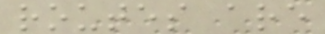routes are
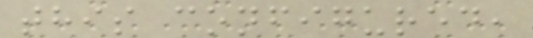this configured,
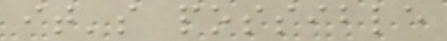it's possible
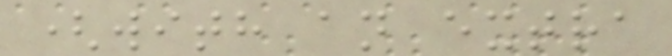(with an extra
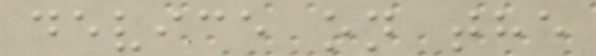device on the
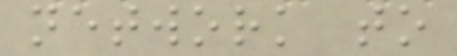network to
